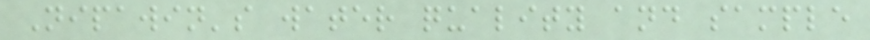Nipawin's water quality and sample
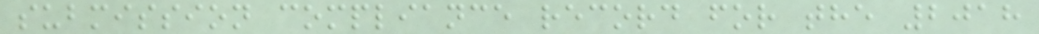submission compliance record for the 2018
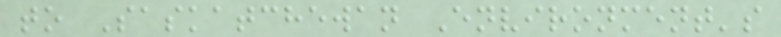to Saskatchewan Environment's
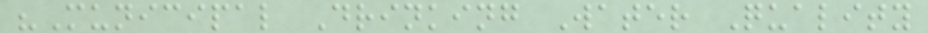"Municipal Drinking Water Quality
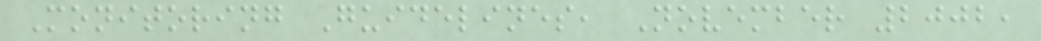Monitoring Guidelines, November 2002,
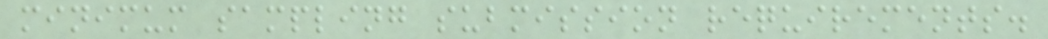minimum sampling submission requirements.
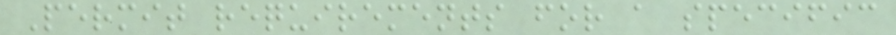Permit requirements for a specific
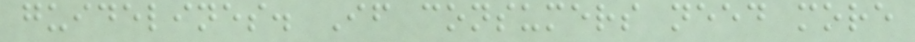guidelines. If consumers need more
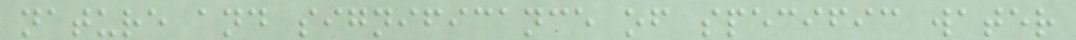nature and significance of specific water
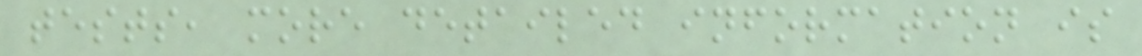tests, more detailed information is
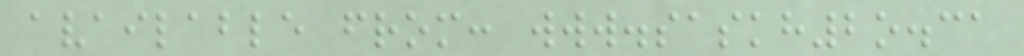available from: www.saskh2o.ca
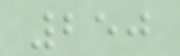250
